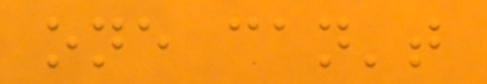one can't
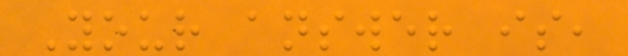Your answer is,
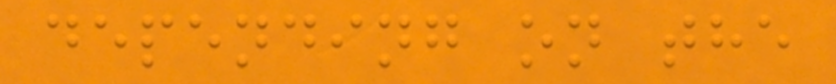depending on the
